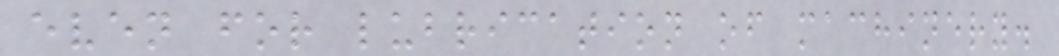even for lubrication of machinery.
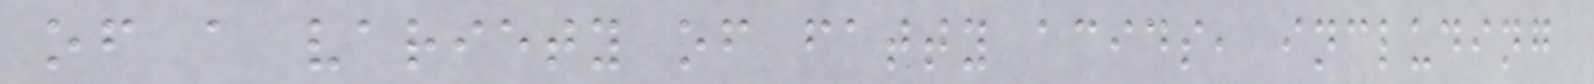of a variety of fatty acids, including
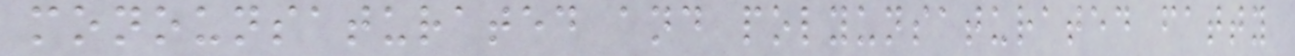monounsaturated and polyunsaturated fatty
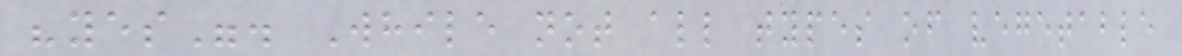"yes". While not all types of vegetable
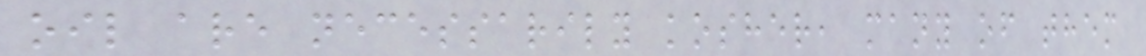oil are necessarily kosher, many of them
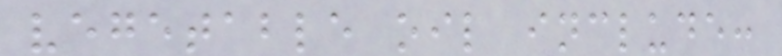vegetable oil include:
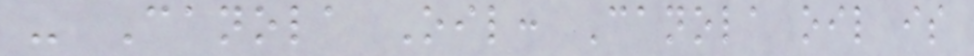- Canola Oil: Canola oil is
